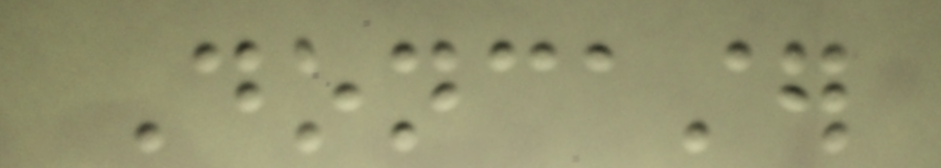Doncaster
